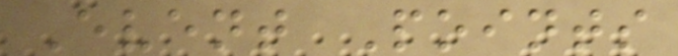Event Points
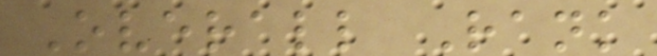Overall Rank
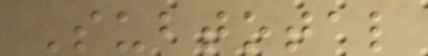Subtotal
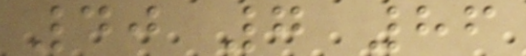40 7 86
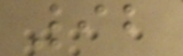92
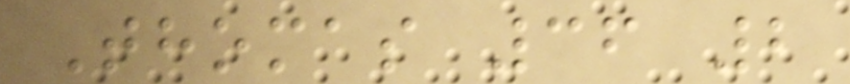Thomas 36 2
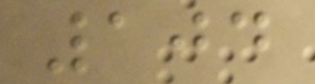104
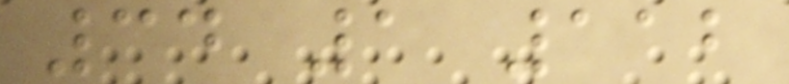34 1 112
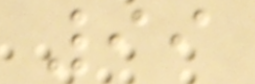99
